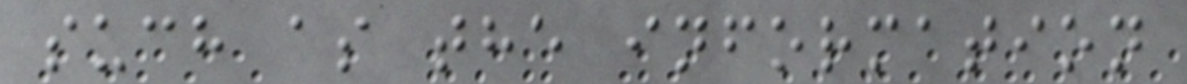such as the information
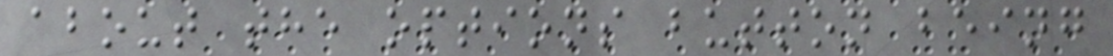about the options button being
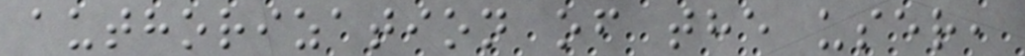authorization of the user,
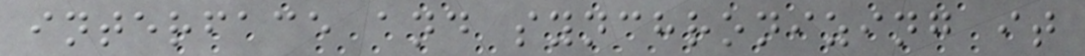interface and synchronizing it
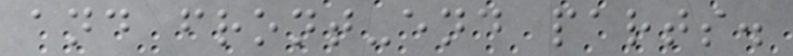and front-end parts.
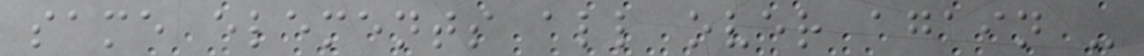same elements all over again -
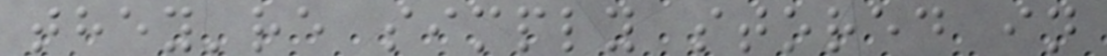they're simply stored in
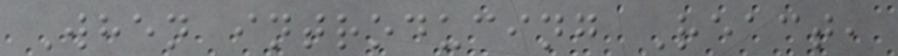When introducing React,
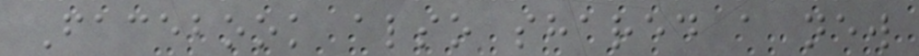Facebook also shared a new
